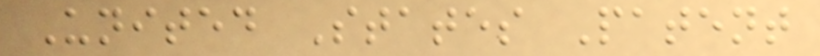United States Patent
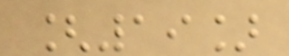[19]
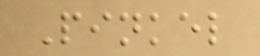Pinkel
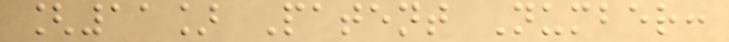[11] Patent Number:
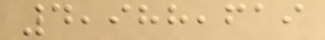4,988,619
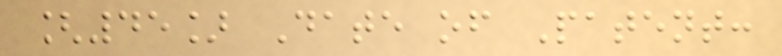[45] Date of Patent:
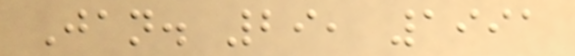Jan. 29, 1991
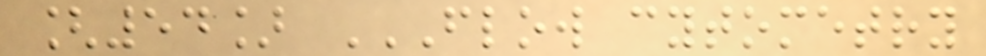[54] FLOW CYTOMETRY
